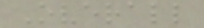Overall
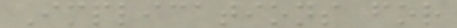Implications for
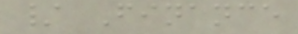/ Finance
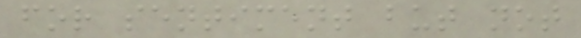for sentiment but not
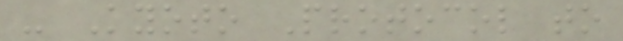- Kyoto Protocol to
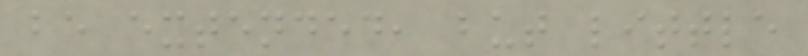be extended, but little
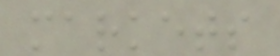markets
